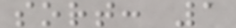sort: 1
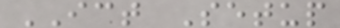ICT Setup
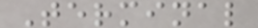Terminal
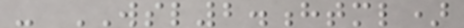- WSL2.html)
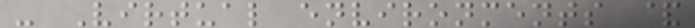- Virtual environments &
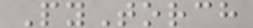PyTorch
